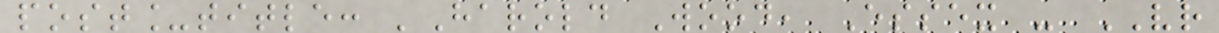post_title: 'Harold Wood, Essex - VR
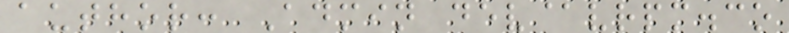author: Admin dev@vrpm.co
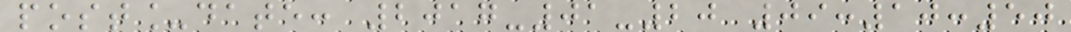post_date: 2017-01-20 09:10:50
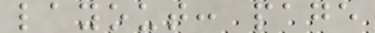layout: page
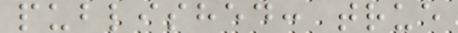published: true
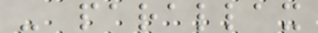- parallax
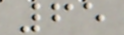65
